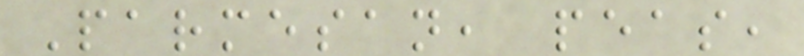Parmesan, peas,
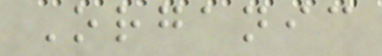Organic
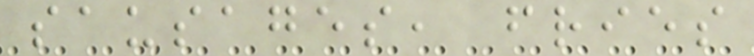sausages, fries
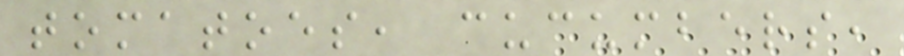tomatoes, cucumbers,
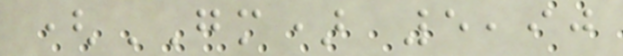(GM) 5,90
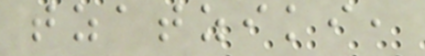tzatziki,
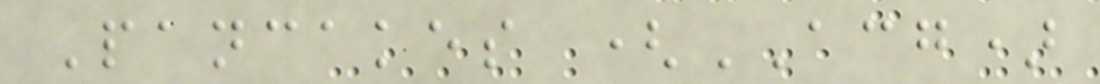Pancakes (ACG)
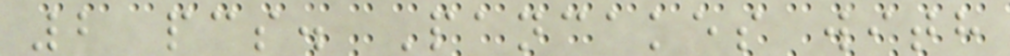2 pcs. Pancakes with
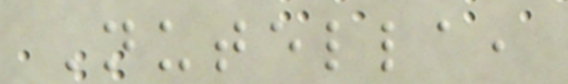Nutella,
